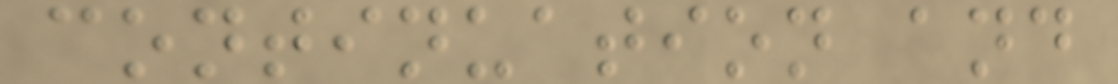continuation and
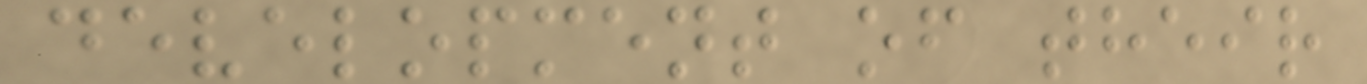development of their
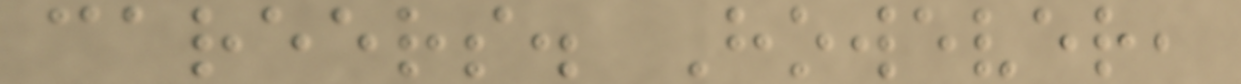careers. However,
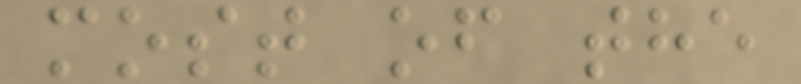most of the
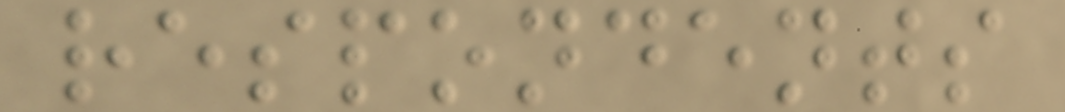respondents
